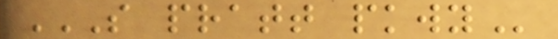S PRATT PKWY
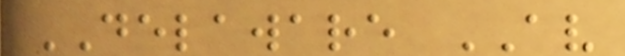DELAWARE AV
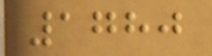1780
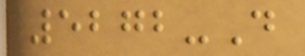5272-D
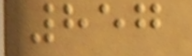857
